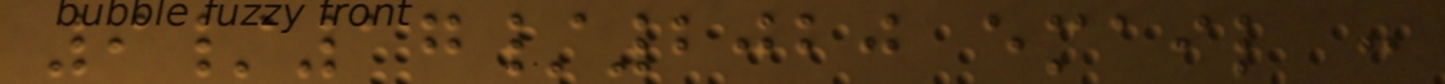9/17/2020 email :
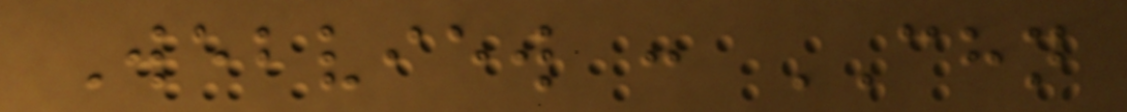Webview : CHN
